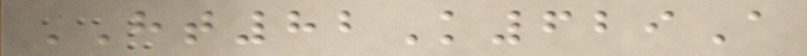HT82K629A
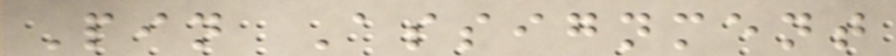Pin Assignment
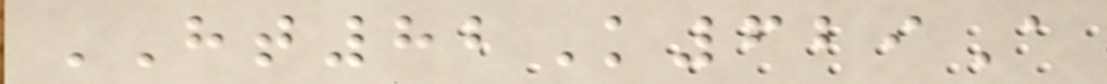HT82K629A
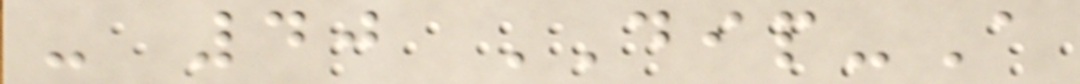- 40 DIP-A
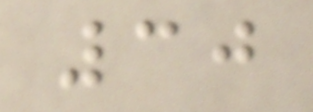30
